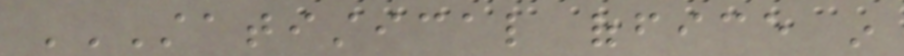STATISTICAL OFFICE IN
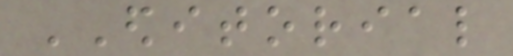EDITORIAL
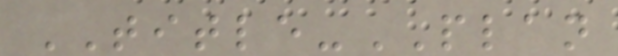TITLE-PLAN
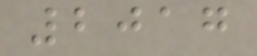2017
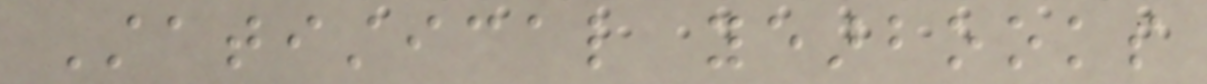Statistical yearbooks
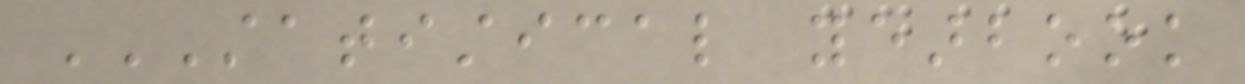STATISTICAL YEARBOOK
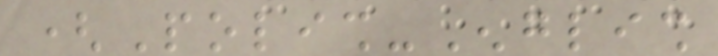(Polish-English
